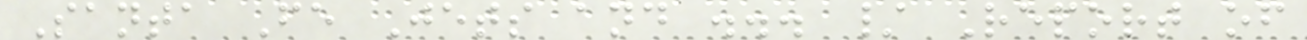Santa Fe Jets and ... / Report of
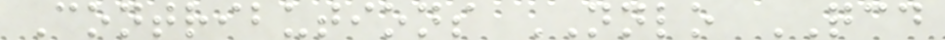Contributions NNLO QCD
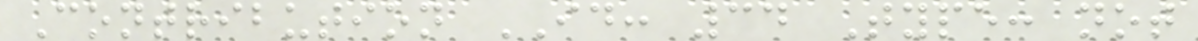Contribution ID: 34 Type: not
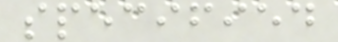specified
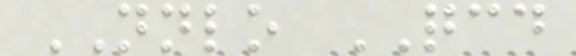NNLO QCD
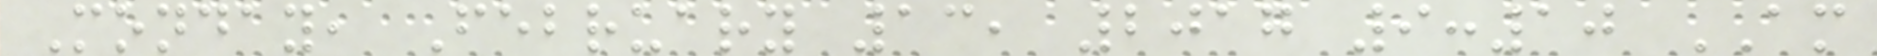Monday, February 13, 2017 9:10 AM
